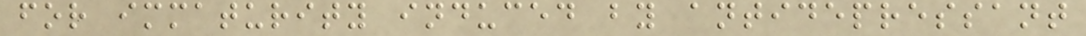for immaturity induced by antidepressant
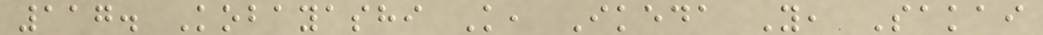117. Kobayashi K, Ikeda Y, Sakai
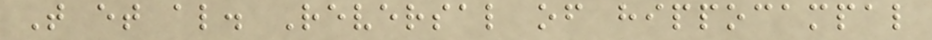T et al. Reversal of hippocampal
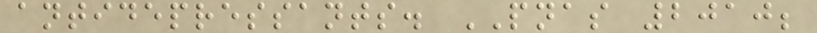antidepressants. PNAS 2010;
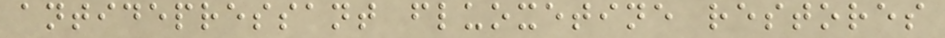antidepressant fluoxetine restores
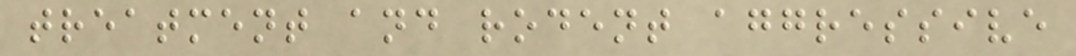treatment and rodent aggressive
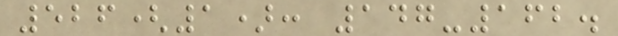526(1): 147-162.
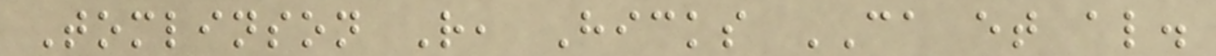Tomlinson R, Hicks CA et al.
